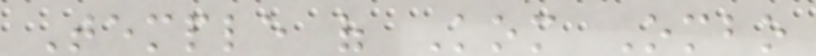Temple of Kom Ombo
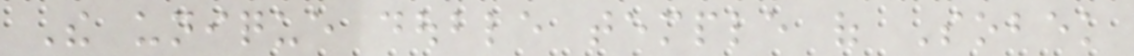The unique double temple of Sobek
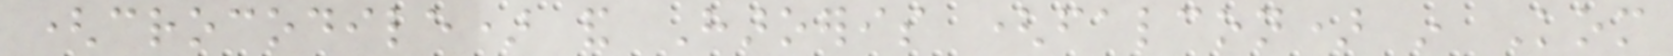(crocodile) and Haroeris (falcon) in Kom
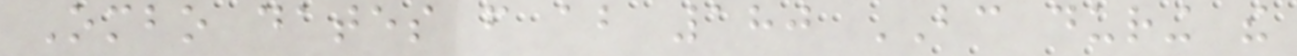Ombo dates from about 180 BC during the
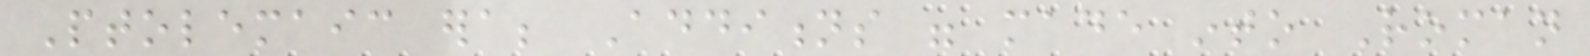Ptolemaic era; Additions were made into Roman
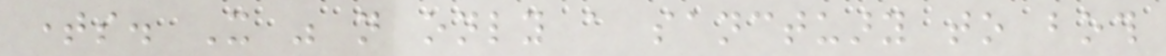times. It was not only a sanctuary to both
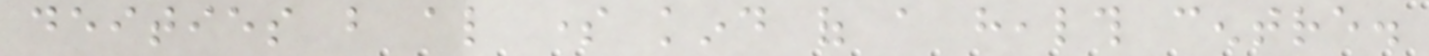deities but also some kind of a health centre.
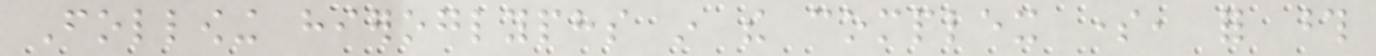Following hieroglyphs in the complex some, for those
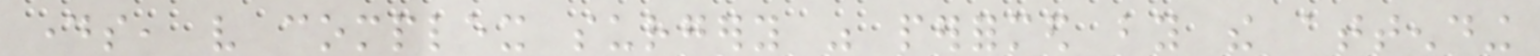days, very complex surgery was performed by the attending
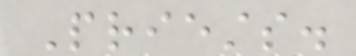Priests.
